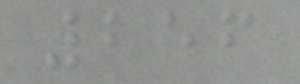256
